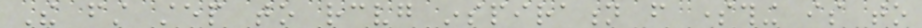The first step to receiving inspiration from something is to
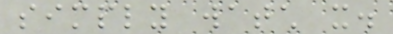simply watch it.
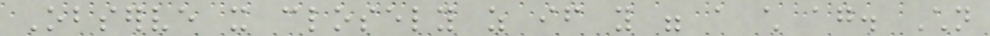Observe it closely as if you were a child again. Children
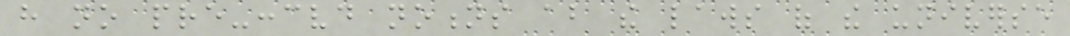have no pre-conceived notions about the laws of the universe
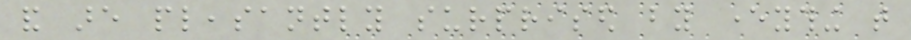and are pleasantly surprised by everything that
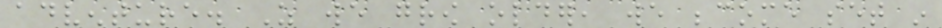adventure. As we grow older, we become set in
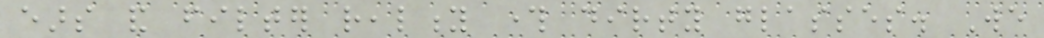ears and filter reality through dirty glasses. We
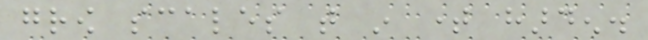grow scales that in time harden.
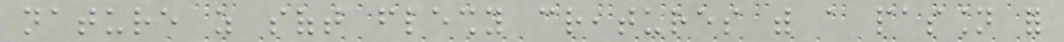nature as soft fleshy creatures with a passion for
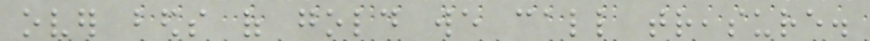over beds of gold we call treasure.
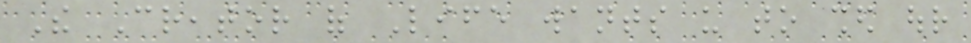The Creator of Life wants us to shed our
